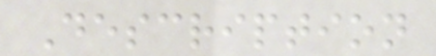Description
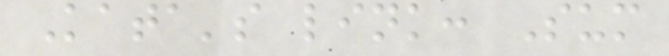Kata's link: Sum
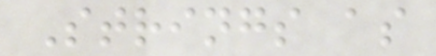Strings as
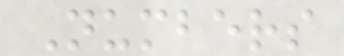Numbers
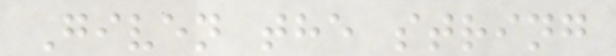Given the string
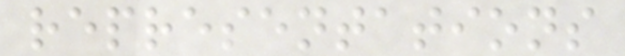representations
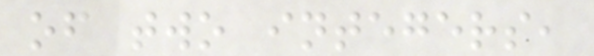of two integers,
